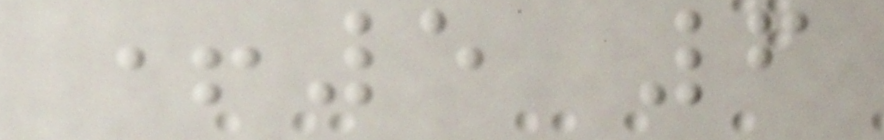+5 6
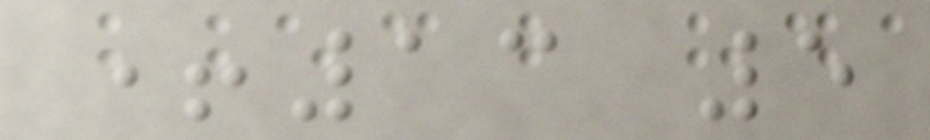+13 5
